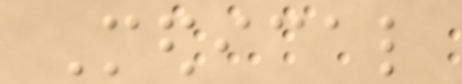Medical
